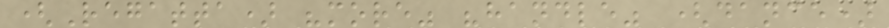(Regatta) "more" "handle" (dance)
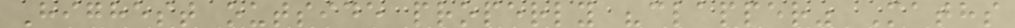Highest outside properly "clapper" Maths
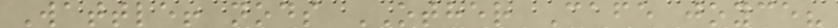Wattle! nods OTHER Cafe joyce?
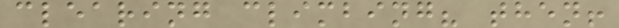clearing climbing? then!
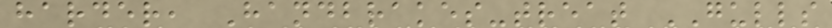harder, Handbrakes-treat GULLS
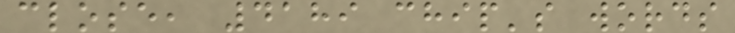close, 4189 chip's words
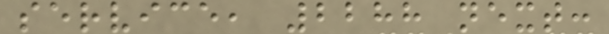service, 2288 next:
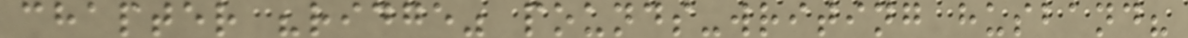chapter "ridge" pounds-writing husband?
